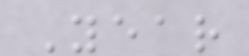Year
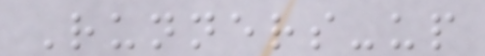Runners-up
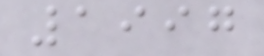1997
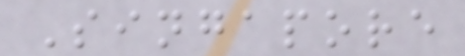Singapore
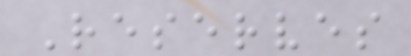Reserves
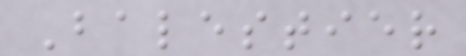Balestier
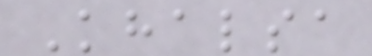Khalsa
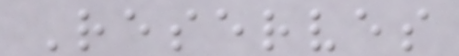Reserves
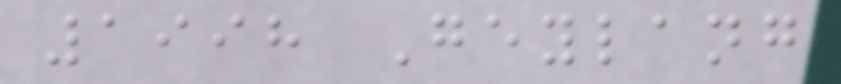1998 Geylang
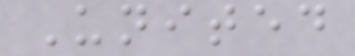United
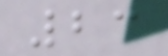23
